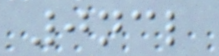0ncl
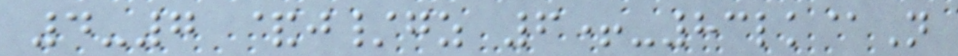4-7 &j/gz 6+-83lk@N
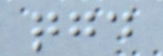qgd
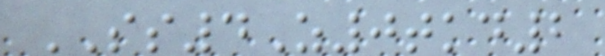SS4Z0tkd2
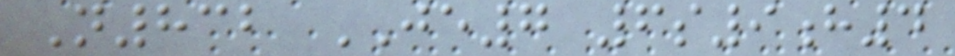N832 JE7 6s9h4
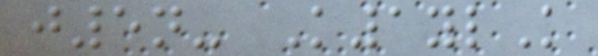j5n- K1ylK
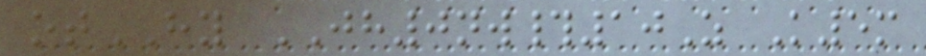otHY JH0nw#10Z K5m
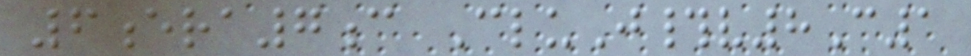6era7c CluJ#v8C1
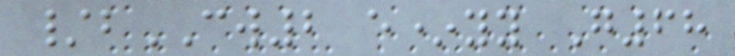/bCW2 e*yy G68
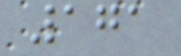171
